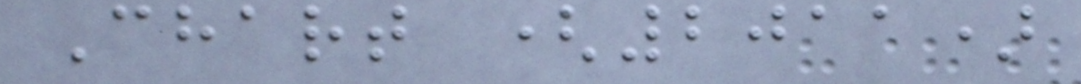Chart (2011)
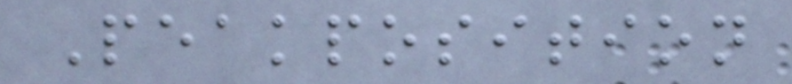Peakposition
